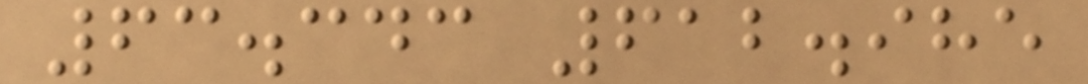63.343 612.985
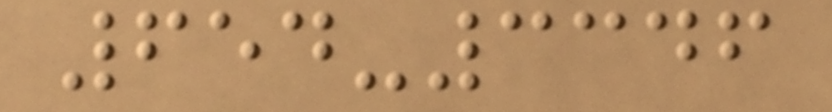654-3346
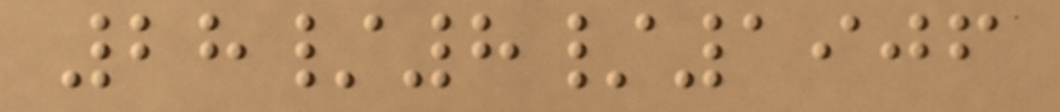28/8/1906
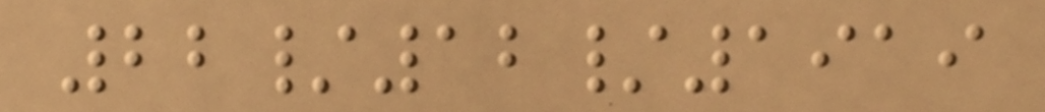22/12/1919
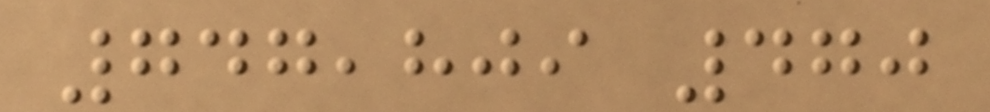747,809 470
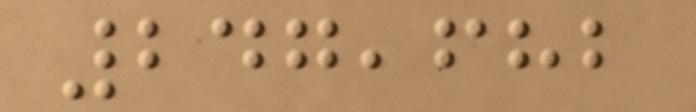247,682
